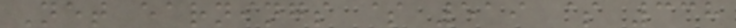Net earnings $ 519 $ 338
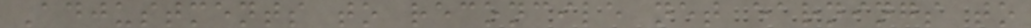Adjustments to reconcile net earnings to
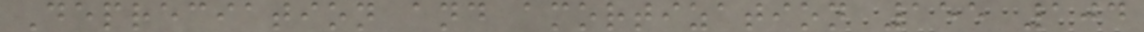Depreciation and amortization 155 104
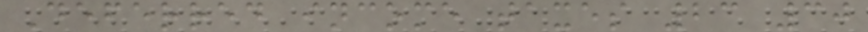Deferred income taxes 23 30
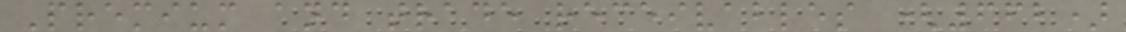Premium and trade receivables (662)
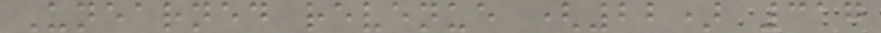Unearned revenue (22) 317
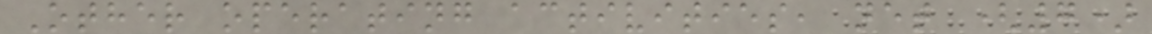Other operating activities, net (7)
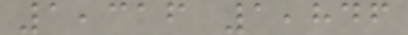1,316 1,846
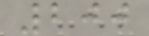200
